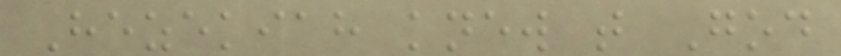Hezekiah knew that God
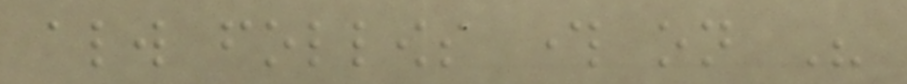always follows through on His
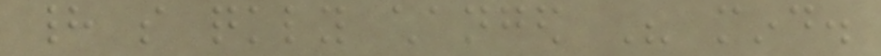had so quickly changed His mind.
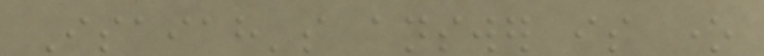Isaiah's answer is one
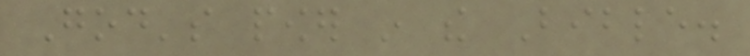God's power in the Bible.
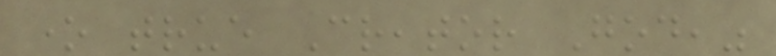one true Creator God,"
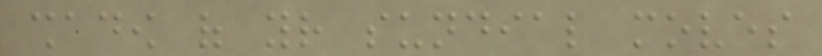shadow of your sundial moves
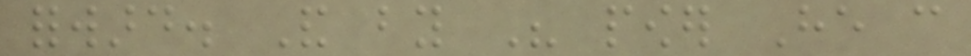forward. And by His power He can
